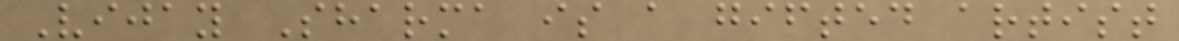Vijay Sharma is a gifted artist
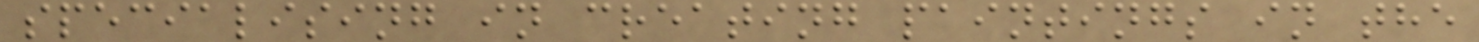specialising in creating paintings in the
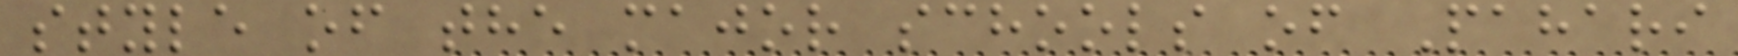style of the major schools of Pahari
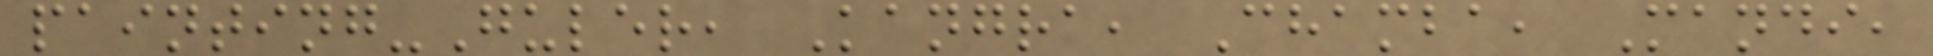painting-Guler, Kangra, Chamba, Mandi,
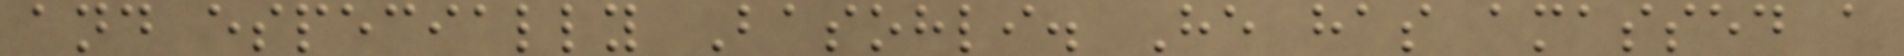and especially Basohli. He has amassed a
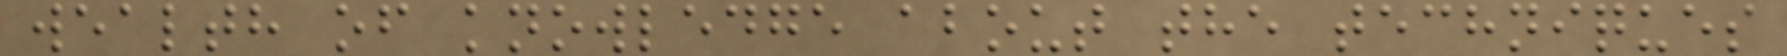wealth of knowledge about the techniques
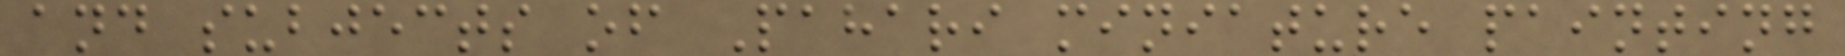and subjects of Pahari miniature painting
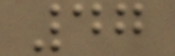47
